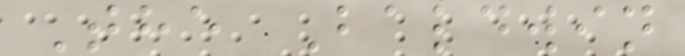The Baldwin
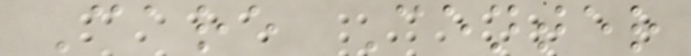Care Center
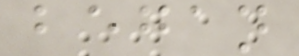began
